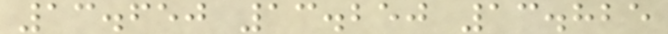13.650 13.250 13.825
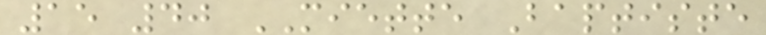15 40 MIETTE Baptiste
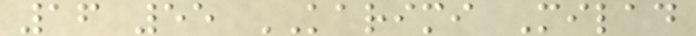16 55 KARIMI Milad
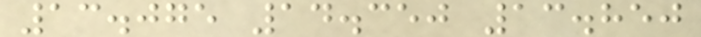13.075 14.350 13.850
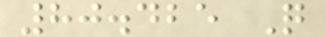80.425 Q
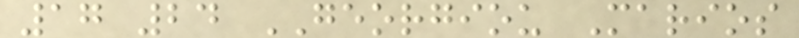17 24 GEORGIOU Marios
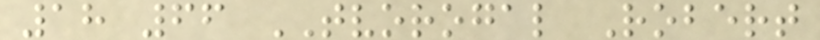18 66 TVOROGAL Robert
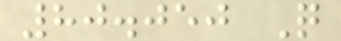80.050 Q
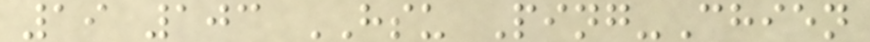19 103 HSU Ping-Chien
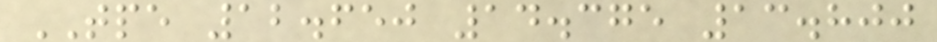TPE 12.650 14.375 13.800
